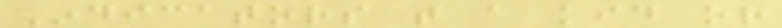Indicators that a kid or
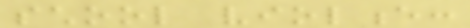school violence:
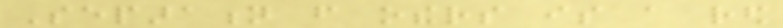Separation from others is a red
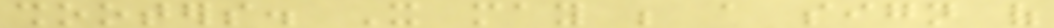shooters. It may be a sign of
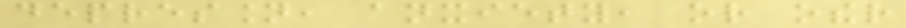depression, anxiety, or other
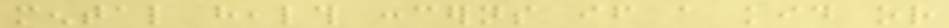mental health concerns if a kid or
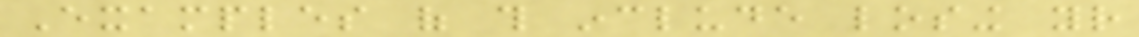Examples of this include losing your
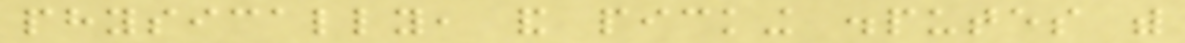physically, and picking disputes with
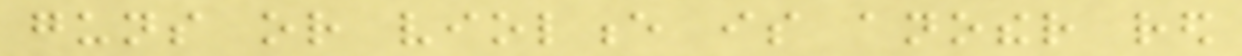guns or violence is another red
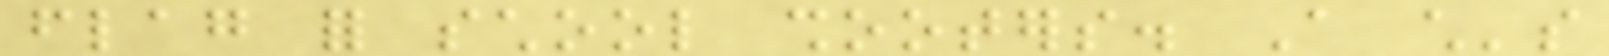flag for school shooters. A child's
